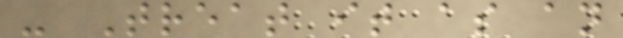- Treat it as an
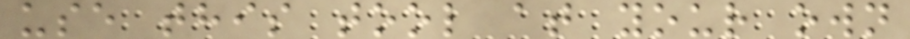use this tool at your own
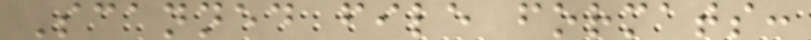Scanned file formats:
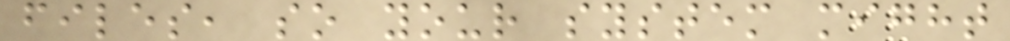files, so your system might
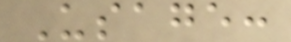Usage:
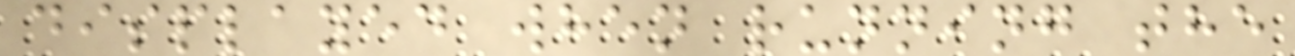displayed when running the
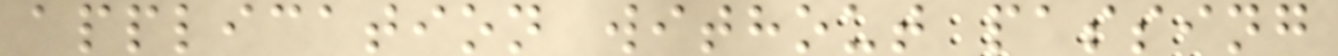application without passing
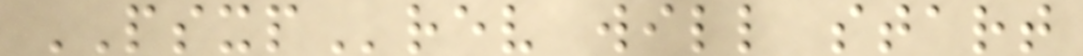PSXPrev will start
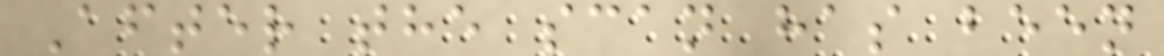After the scan has been
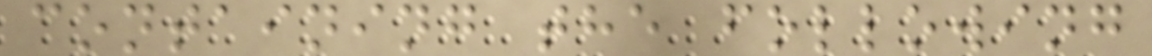containing the following
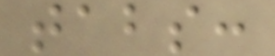tabs:
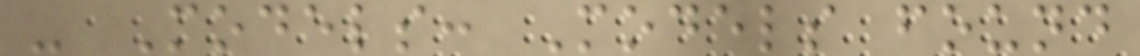- Models: Models found
